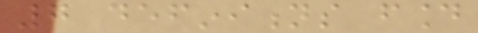7 definitions found
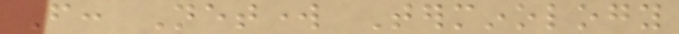From: Network Terminology
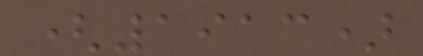(1913)
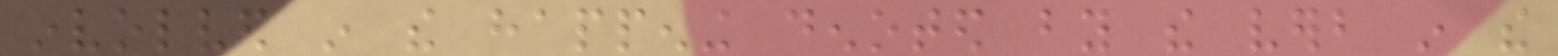involved in the happening denoted by the verb in the
